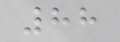88
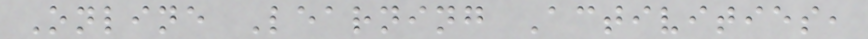Online Learning Activities,
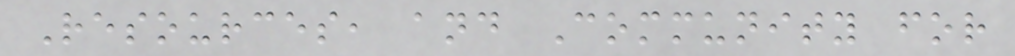Resources, and Community for
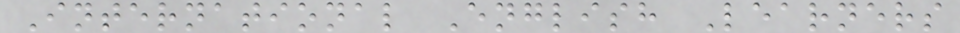International English Learners
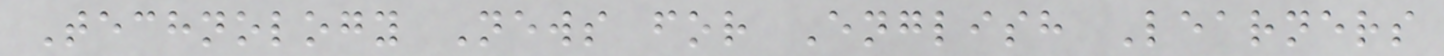Technology News for English Learners
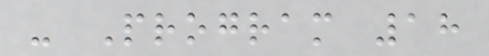- Program 18
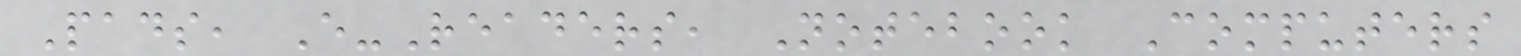Pads, E-Readers, Notebook Computers
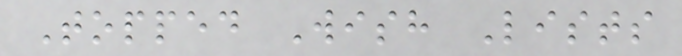Topped Wish Lists
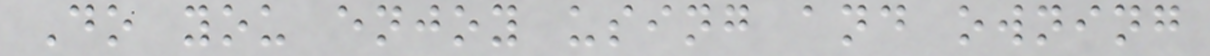Do you enjoy using and owning
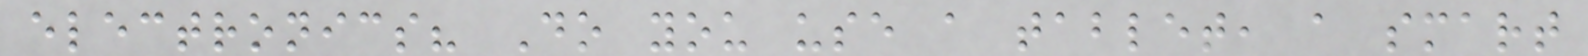electronics? Do you use a tablet, a smart
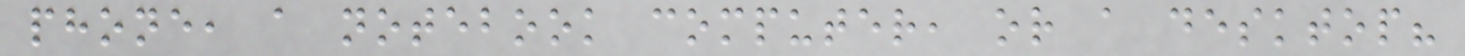phone, a notebook computer, or a desktop?
